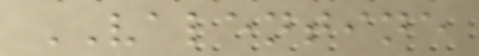VALENTINE
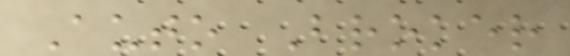Auto Broker
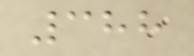388
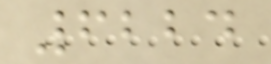6224
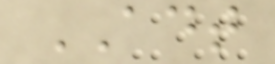ADT
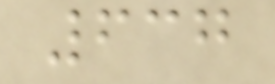637
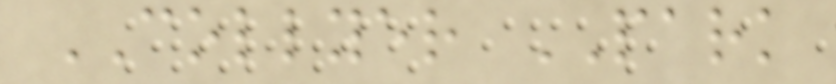COLLYER PARK
